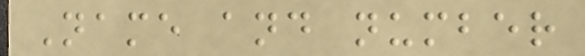Name and number
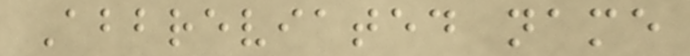Abbreviated name
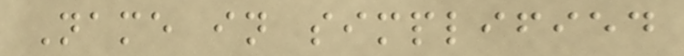Name in simplified
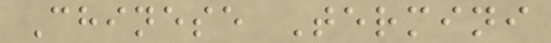Chinese Termini
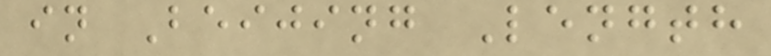in Beijing Length
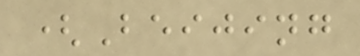(Beijing
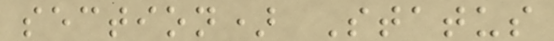section) Status
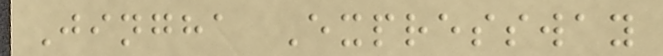Jingha Expressway
